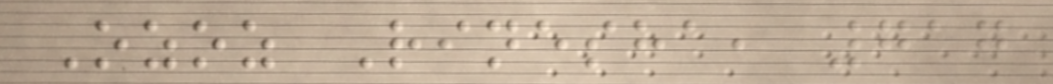Ozoz Rinesha, 717
